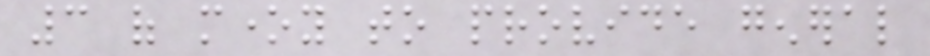3 of money to provide general
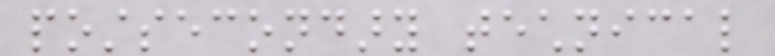postsecondary technical
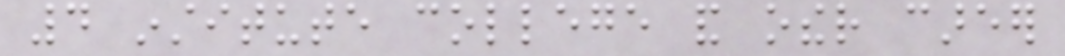4 institute college and other career
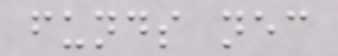funds necessary
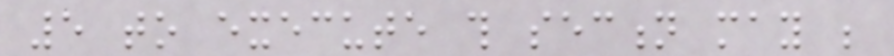5 to execute this section may be
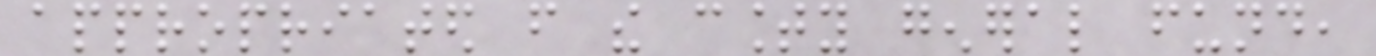appropriated from the county general fund,
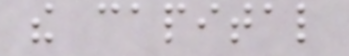the capital
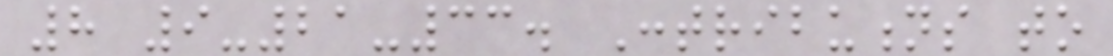8 9-21-33. Contributions to
